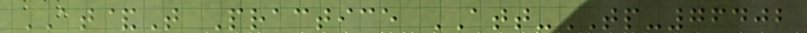AT&T Practice ATT-TP-76402
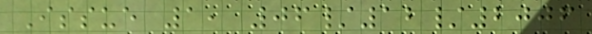Issue 1, 06/12/2006
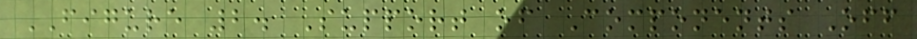FIGURE 2. Support of Components Off
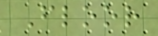Floor
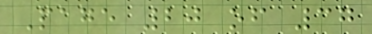Page 20 of 37
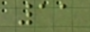11
